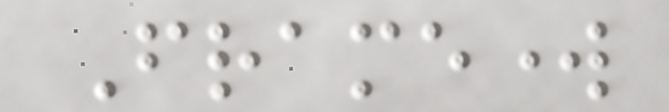Framework
